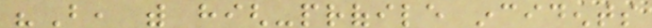"But, with high-profile incidents
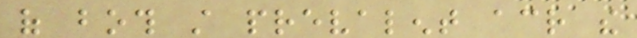of both still prevalent across the
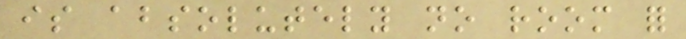is absolutely no room for
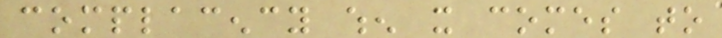complacency when it comes to
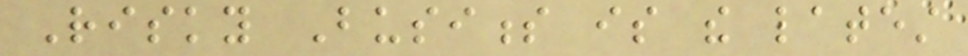Risky Business is the latest
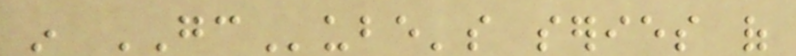in GCube's series of
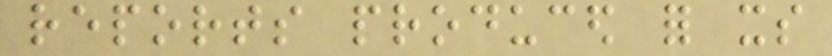reports produced for its
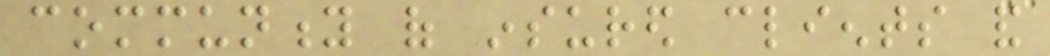community of insured clients and
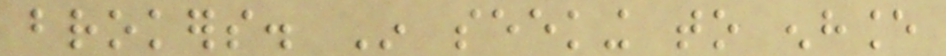brokers. In seeking to enhance
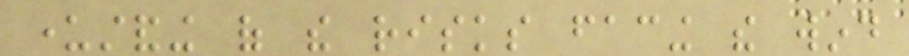understanding of the risks facing the wind
